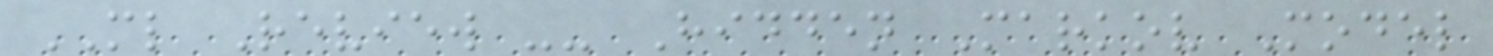ML Review -- Hidden Markov Model
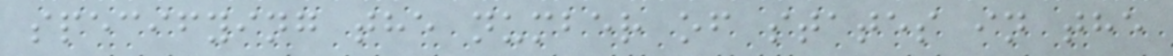specifying the number of states in the
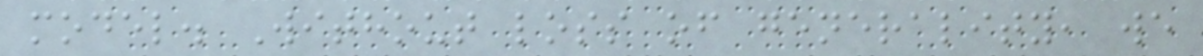model. Without loss of generality, we
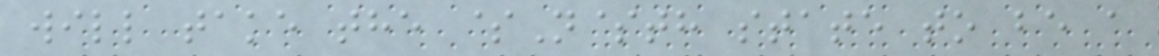will take the $N$th state to be a
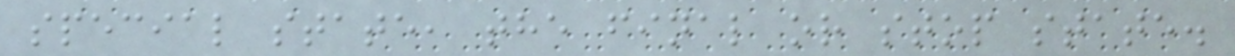special state, the final or stop state.
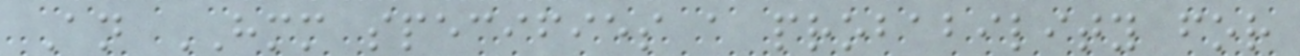An HMM specifies a probability for
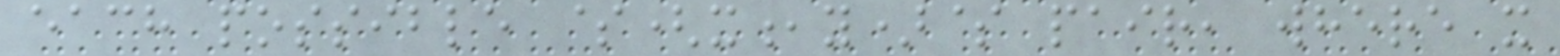each possible $(x,y)$ pair, where x
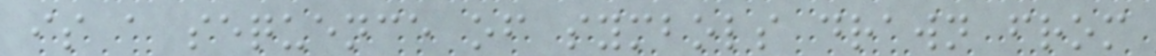is a sequence of symbols drawn from
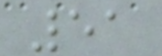51
